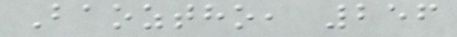Baoztho, 256
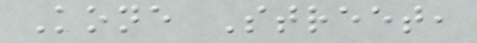Kone Street,
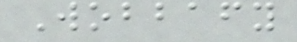Wobbafy
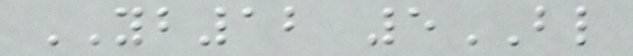YB12 5BL
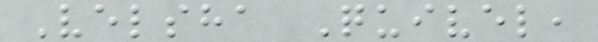Velsha Quivel,
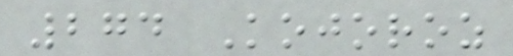274 Kojoroz
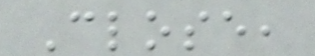Close,
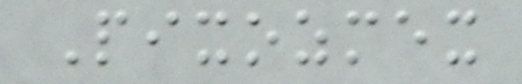Pixozmex
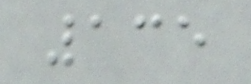135
